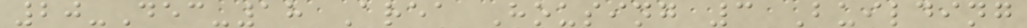20-Dec-18 Area Housing 3 Building
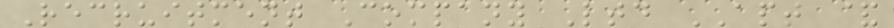Recruitment Company Ltd APT &
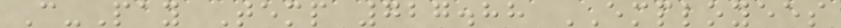C-Pay Temp 727.88 EMPLOYEES
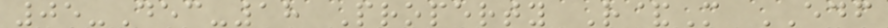05-Dec-18 Property R&M EDF
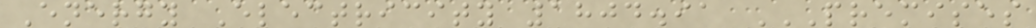Energy Electricity 1804.91 PREMISES
